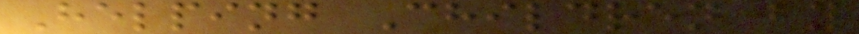Helping Children by
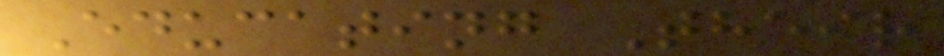Educating Their
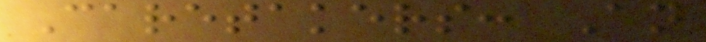Caretakers: An
